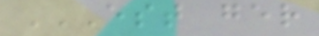EST GER
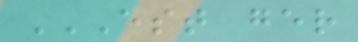EST GER
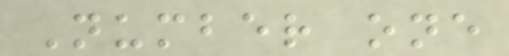Number one
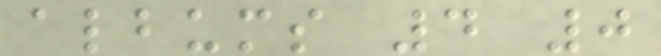albums 4 0
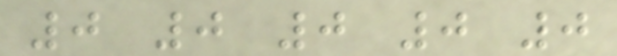0 0 0 0 0
